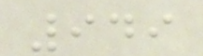949
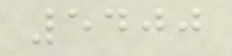5400
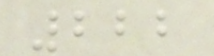222
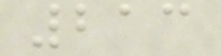213
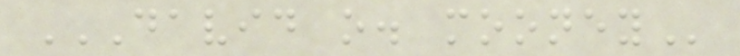DAVID O. MOONEY
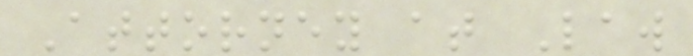Attorney at Law
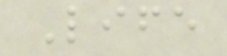Life
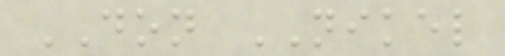DON NIKEL
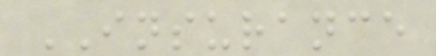INSURANCE
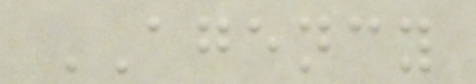AGENCY
